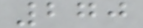270
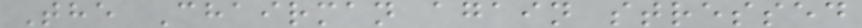The Chairman again stressed
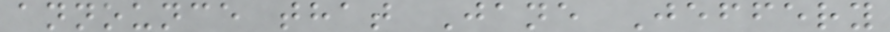announce that Jane Jeffery
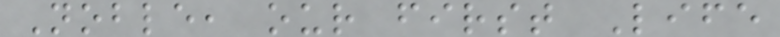Noble, our first Life
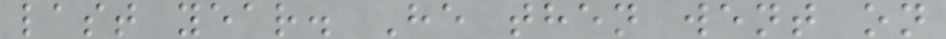last year. He then went on
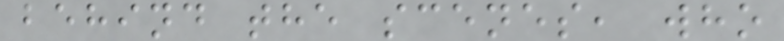behind the scenes, who
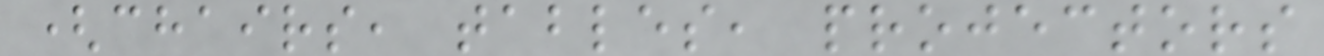(chairs, tables, projectors
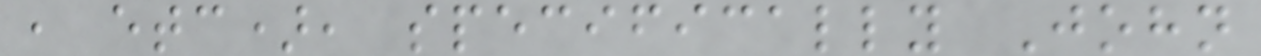, etc), specifically John
